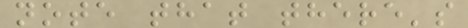note that there's
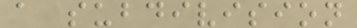a subdivision
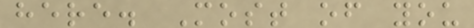here. Most of you
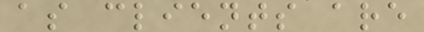as clients are
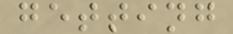getting
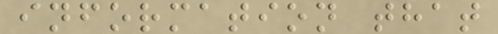information that
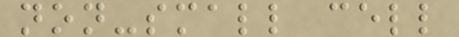non-small cell
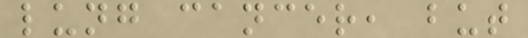lung cancer, but
